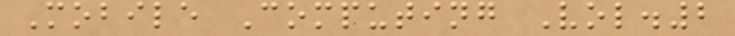Mobile Computing Vol.2
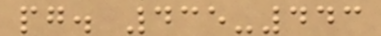pg. 435-443
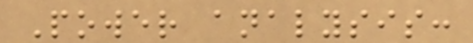Power analysis:
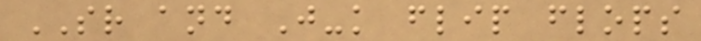SR and J-k flip flops
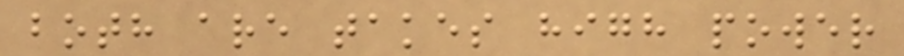both are takes high power
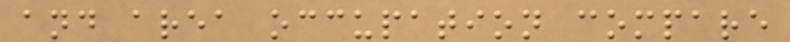and area occupation compare
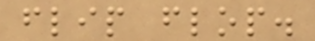flip flop.
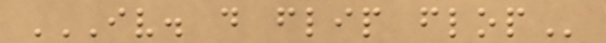IV. D FLIP FLOP
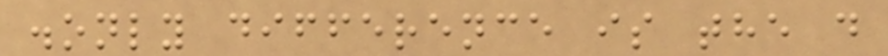.only difference is the d
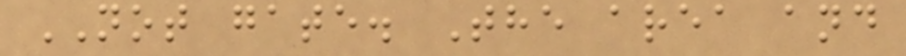NOT gate. The area and
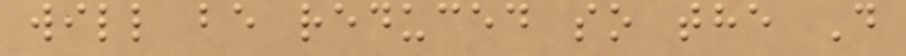will be reduced so the D
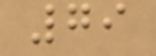79
